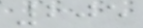205
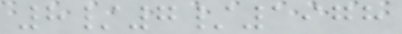8/7/1978
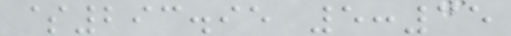$293.95 5:35
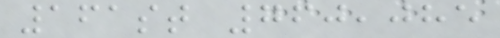161st 760,085
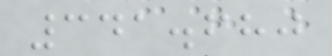341.680
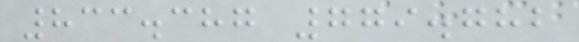833.387 779.782
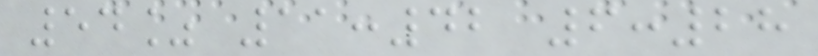54% 11:42 6:28
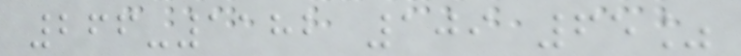266-1182 109 65%
